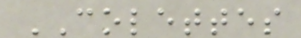COLETTES
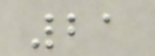21
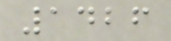1426
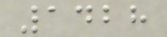1428
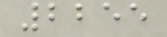2255
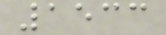1533
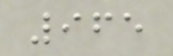965
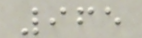965
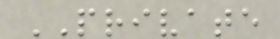PRIVATE
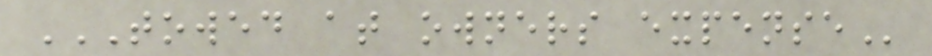TOWED AT OWNERS EXPENSE
